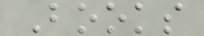Books
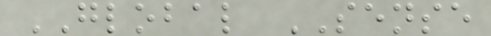GLOBAL SENSE
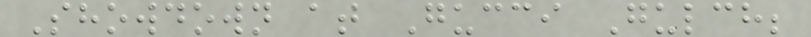Showdown at Gucci Gulch;
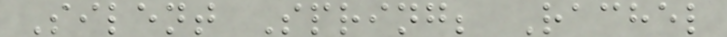Silent Spring; Rachel
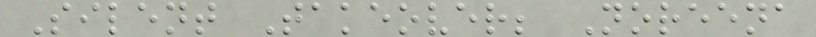Silent Takeover; Noreena
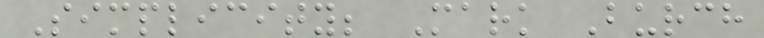Simplicity; Mark Burch
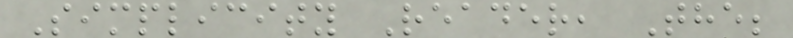Simplicity Reader, The;
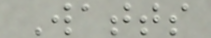Watts
